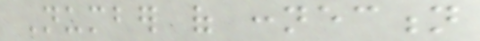Number of connection
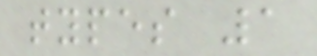types 1
